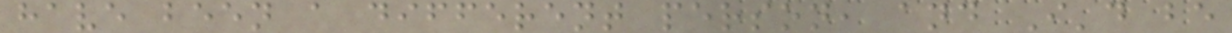have been a different person, and I'd be
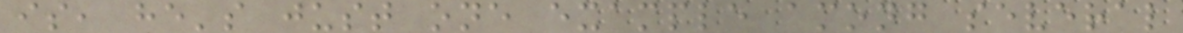is, he's just one example among several
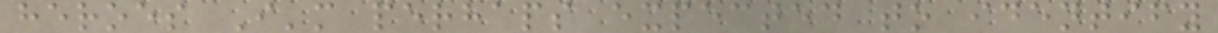heroes I'm perhaps expected to identify
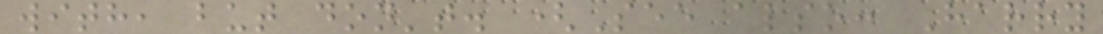with, but don't. (See also: Harry
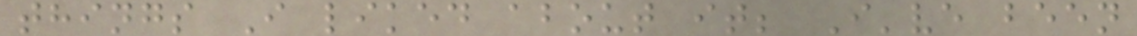things I liked about it; I've been
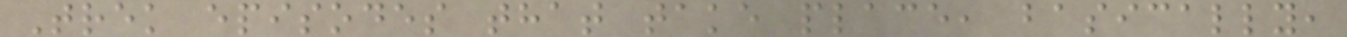Trek episodes that take place, basically,
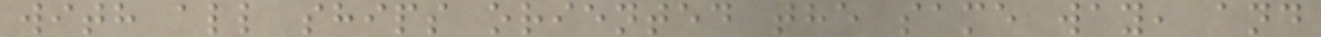with all ships oriented the same way, and
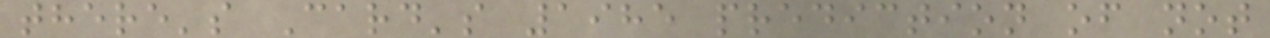there's Card's 1985 prediction of not
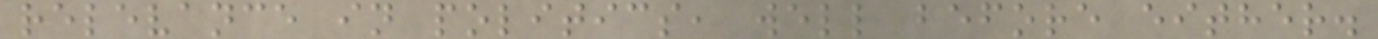relevance in politics, well before either.
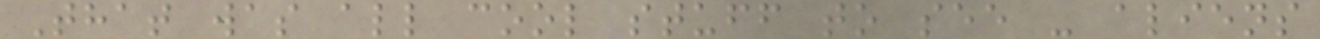That was all cool stuff to see - aliens
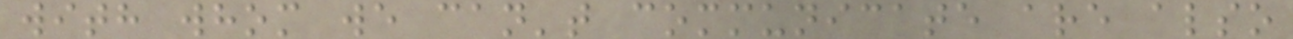with whom we can't communicate are also
